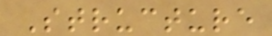Structure
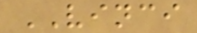VINCI
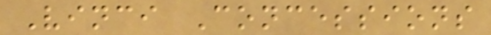Vinci Concessions
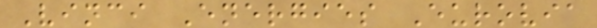Vinci Energies Eurovia
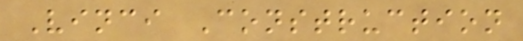Vinci Construction
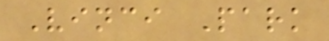Vinci Park
